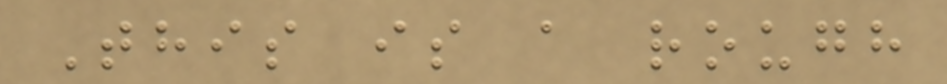This is a rough
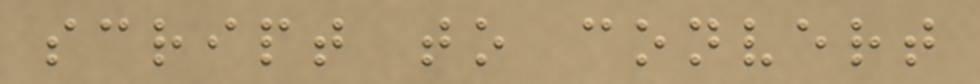script to convert
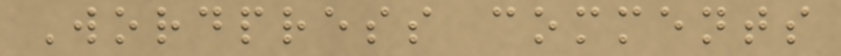Wordpress comments
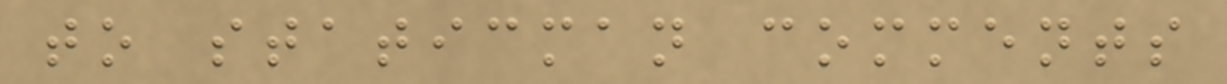to staticman comments
